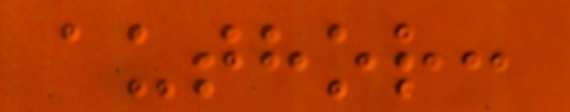author:
